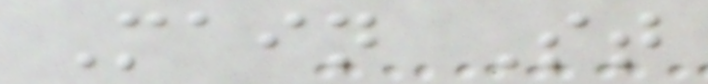Main St
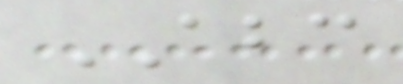ABC
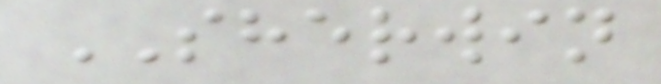SHERWIN
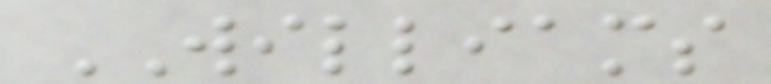WILLIAMS
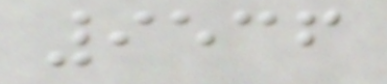9536
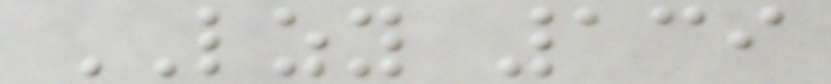LZY 139
